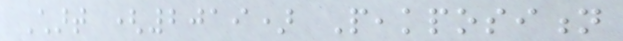Chart (2019) Peakposition
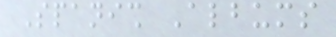Spanish Albums
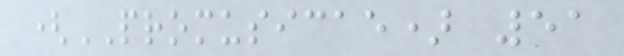(PROMUSICAE) 51
